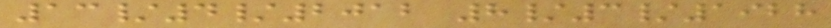13/4/2012 8/3/1928
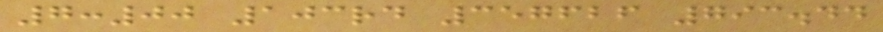7:00 103rd 357626 793.44
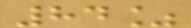84%
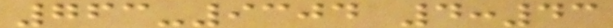763-9304 4:43
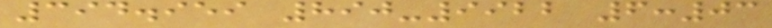394.959 890-9922 6:03
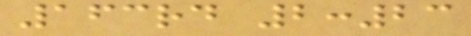163rd 2:23
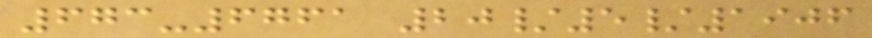673-6761 20/5/1906
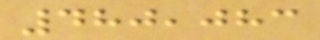480,083
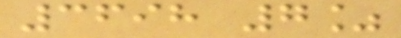3698 7%
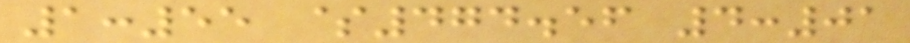1:55 $474.56 4:01
